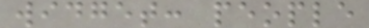widget: people
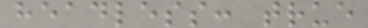headless: true
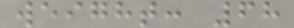weight: 68
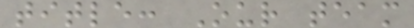title: Our team
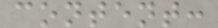content:
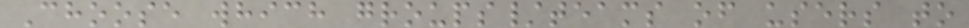Choose which groups/teams of users to
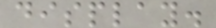display.
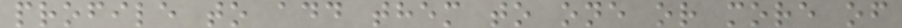profile to add them to one or more of
